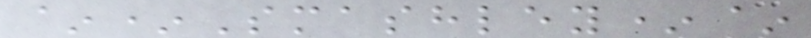~*Smashley*~
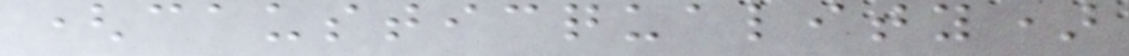(causticquality)
